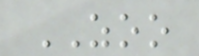ZOO
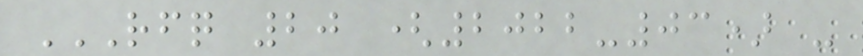RFQ 20 (2022-03) -
